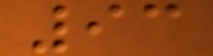93
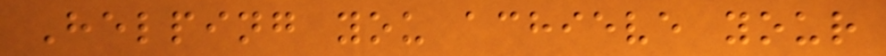Helping you achieve your
